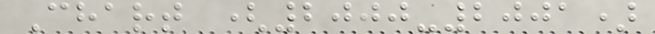Chart (2000-2001)
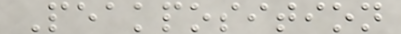Peakposition
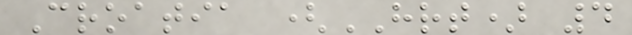Croatia (HRT) 4
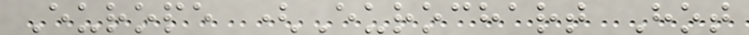Europe (Eurochart Hot
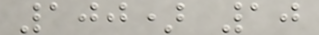100) 10
